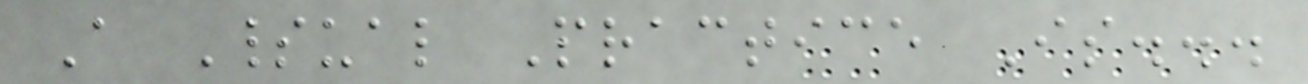A Spiritual Practice Is...
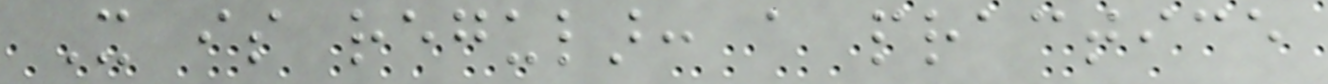It is regular: a practice
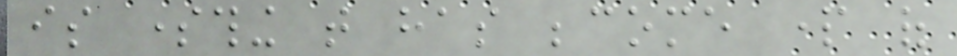is something that has become part of
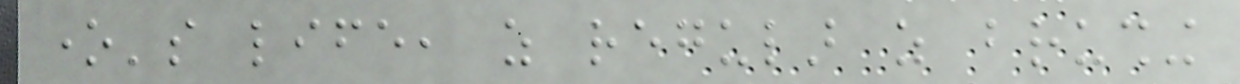one's life, as regular as brushing
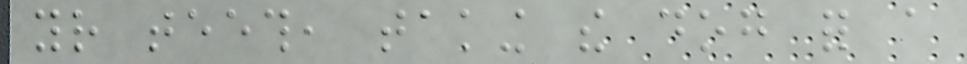your teeth, taking the dog for a
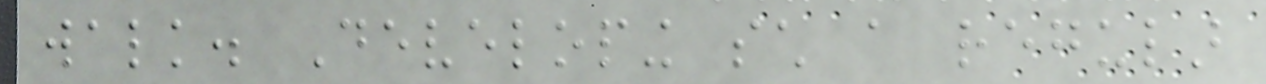walk. Developing such a regular
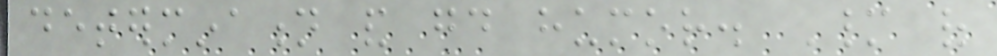determination and good humor. Many of
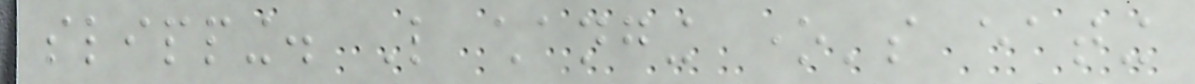slipping. Like changing one's eating
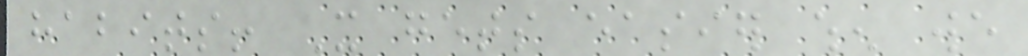habits! It gets easier when we
